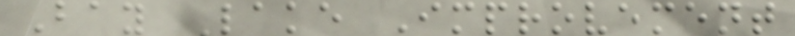Bay Lake Improvement
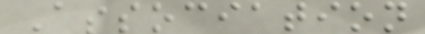Association
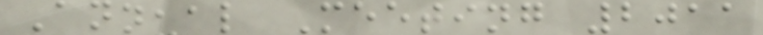Annual Meeting 2011
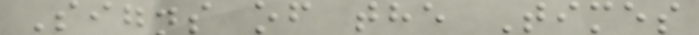Signs of the Times
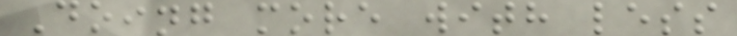Doing more with less
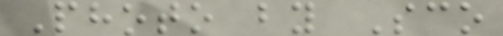Photo by Sco
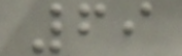69
